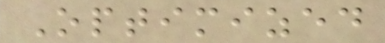Optimized
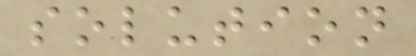solution
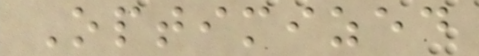Optimized
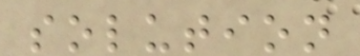solution
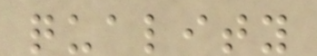quality
